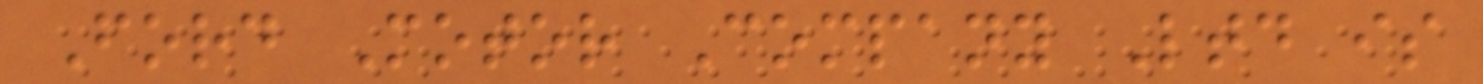Ford Motor Company Ltd is
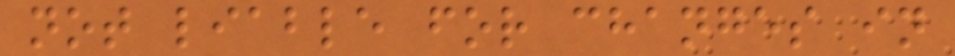not liable for changes in
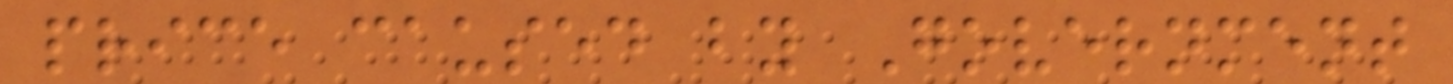price caused by Government
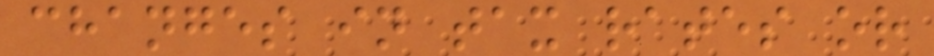changes in tax rates or
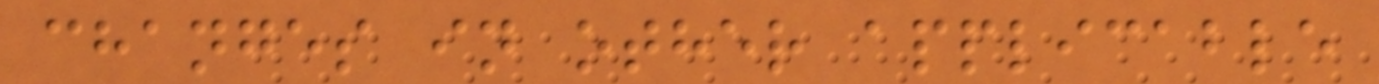changes in other applicable
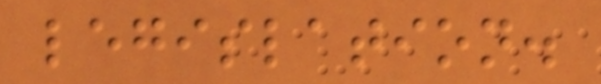legislation.
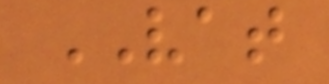VAT
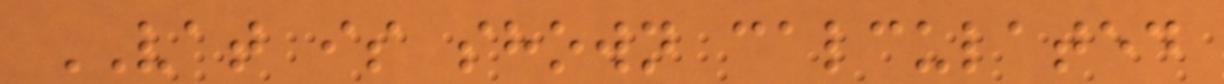VAT is shown calculated
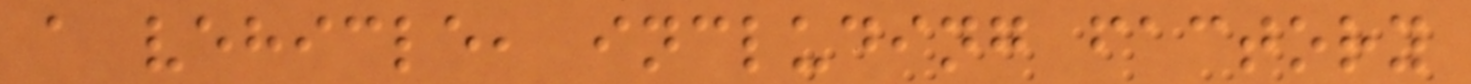a vehicle, including factory
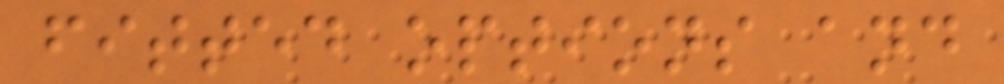fitted options and
